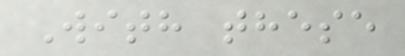With these
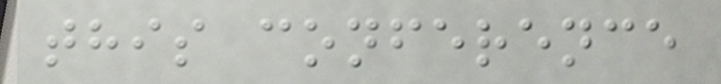this conference
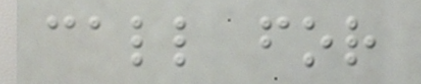call for
